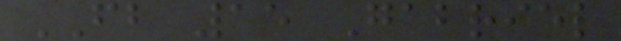FB 15 Gabriel
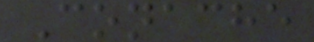Conache
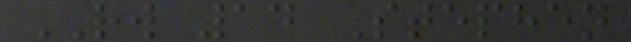RW 14 Stephen
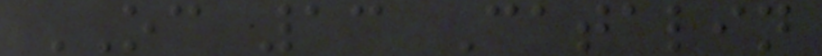OC 13 Catalin
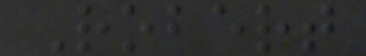Robert
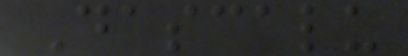Dascalu
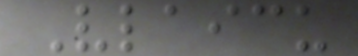Vlaicu
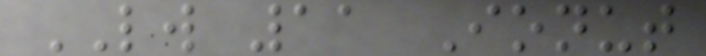LW 11 Ionut
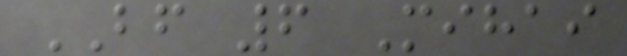BF 6 Mihai
